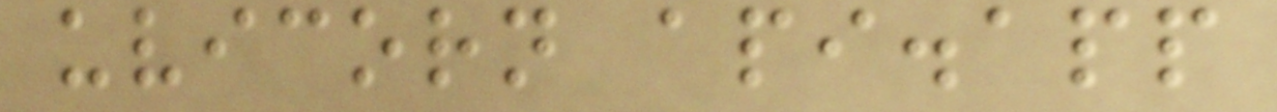uvicorn api.app
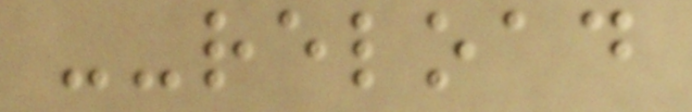--reload
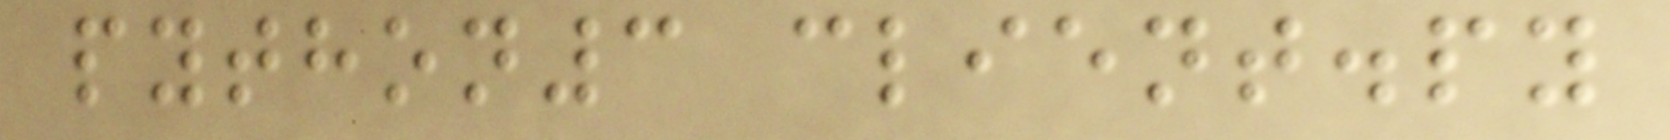python3 client.py
